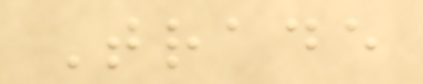Trade
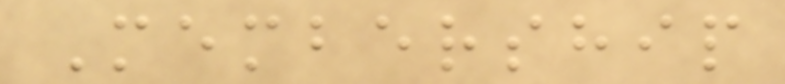Membership
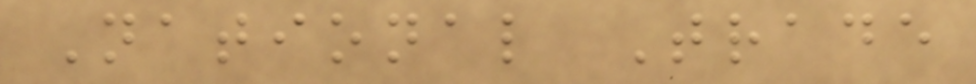National Trade
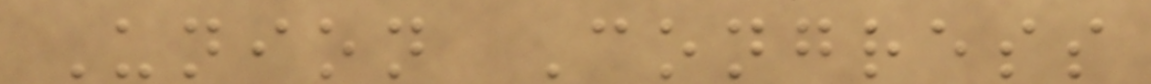Union Congress
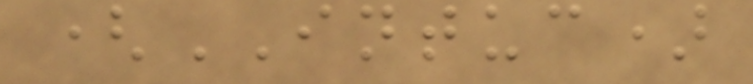(INTUC)
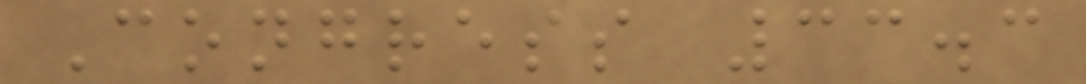Congress 33.3
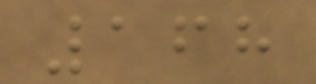168
